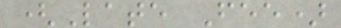(Late Fee)
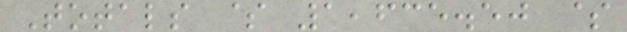Totals $ 1,635.50 $
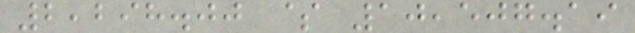2,298.00 $ 10,507.19
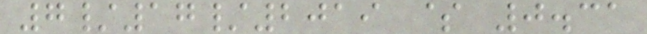7/17/2019 $ 0.31
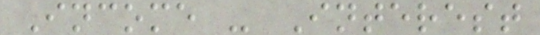Income - Interest
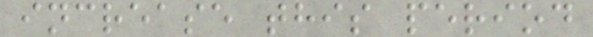increase this period
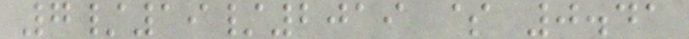7/19/2019 $ 0.41
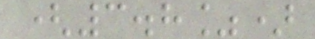(3.8%)
